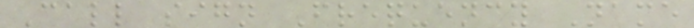Call sign Frequency Name
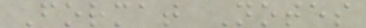Format Notes
